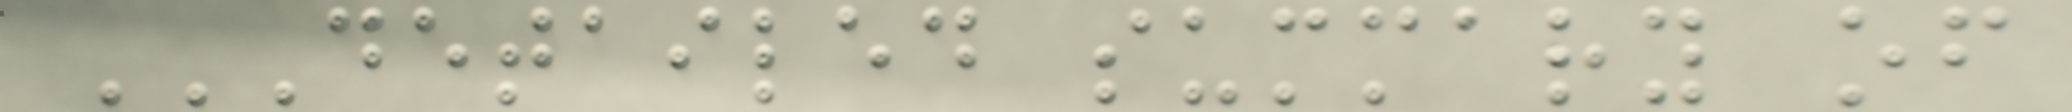DETAILED SUMMARY OF
